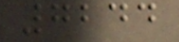7244
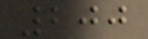200
